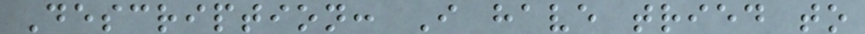Description: I have tried to
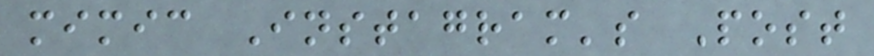mimic Instagram's Post
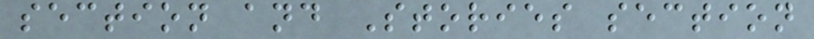section and Stories section
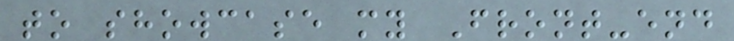to showcase my Front-end
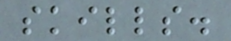skills.
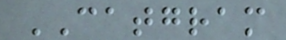CATGRAM
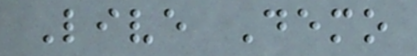Live Demo
